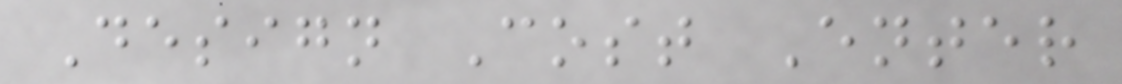Design Cost Enter
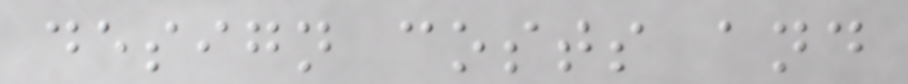design costs and
